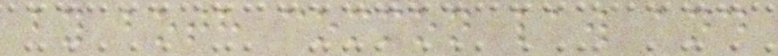by both common law and
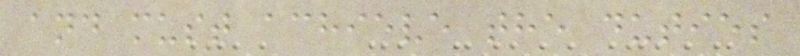and must achieve the duties
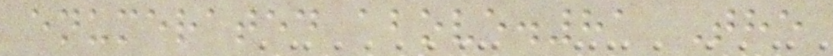enumerated above.81 The
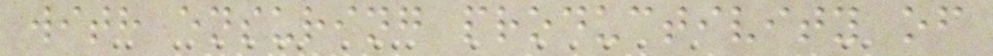with ensuring productivity of
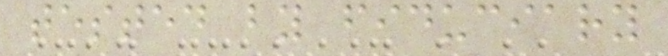tested by fiduciary
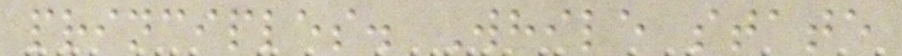principles. While state
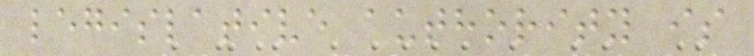legislative authority is
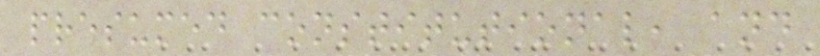presumed constitutional, and
